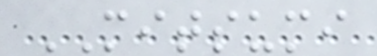MITSUMI
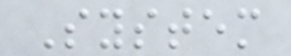System
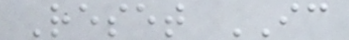Reset IC
